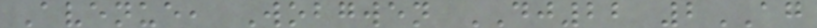Avenue, Wobgwen DJ22 2AG
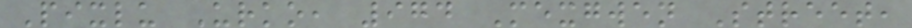Pixlu Urko, 974 Mexgwen Street,
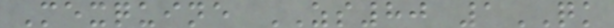Mexquine ZS80 1QK
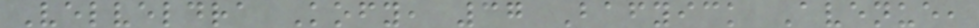Velveldra Kofy, 37 Bafyick Avenue,
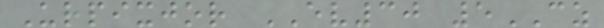Urpixjor EV30 5CZ
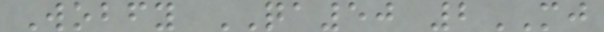Wobfy QA50 2MJ
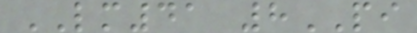LM41 8PI
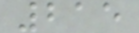215
